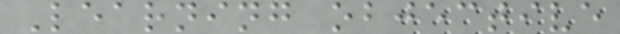Learning objective
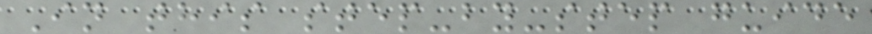In this step-by-step guide
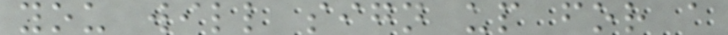you will sign up for a
